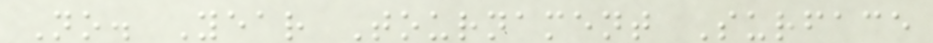No. Year Tournament Surface
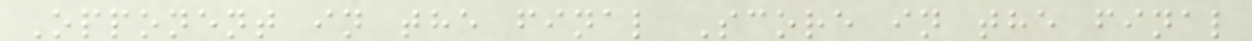Opponent in the final Score in the final
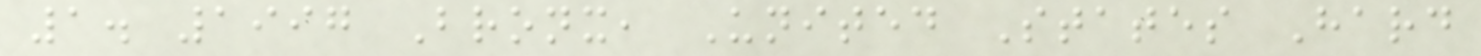1. 1997 Bronx, United States Hard
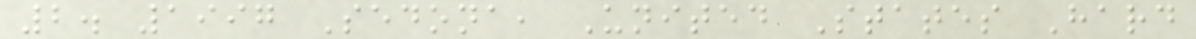2. 1997 Sedona, United States Hard
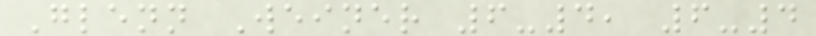Glenn Weiner 6-4, 6-4
